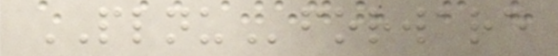PLNUforward
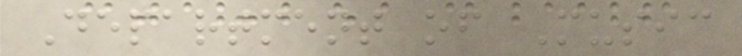Department of Music
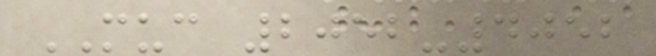MUC 2052-4052
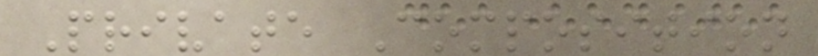Private Composition
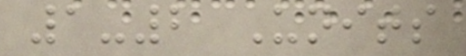1-2 Units
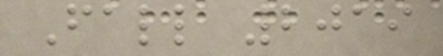Fall 2019
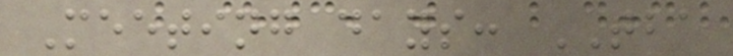Meeting days: TBA
